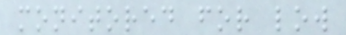monitored for low
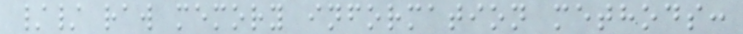// raw memory information methods:
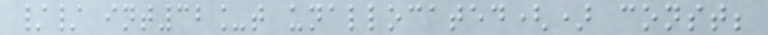// int32_t unallocated() const;
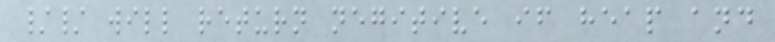// will return negitive if heap and
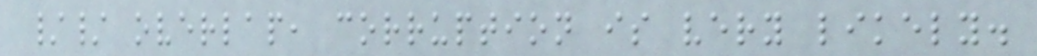// overlap, corruption is very likely.
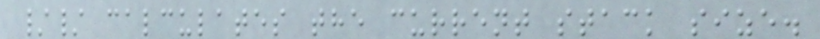// calculates the current stack size.
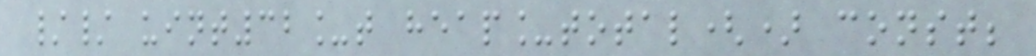// uint32_t heap_total() const;
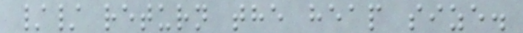// return the heap size.
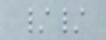//
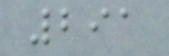291
